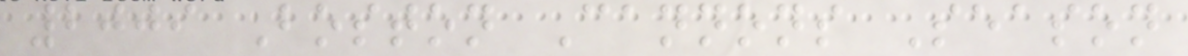2009 Boston Cannons Season
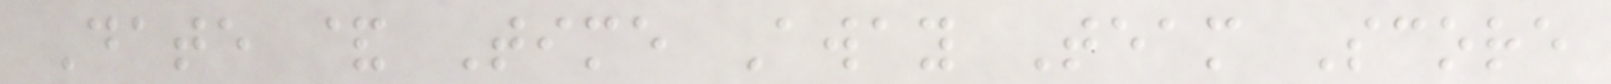Date & Time Away Team Score
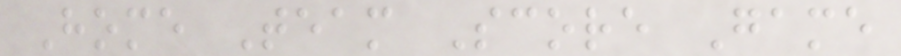Home Team Score Game
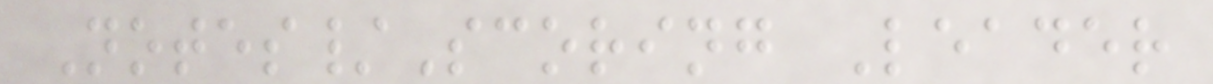Notes/Scoring Leader
